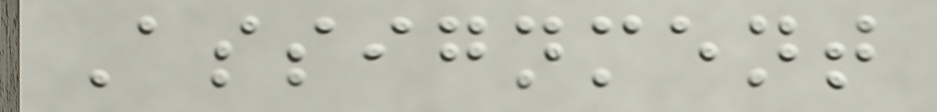Assignment
